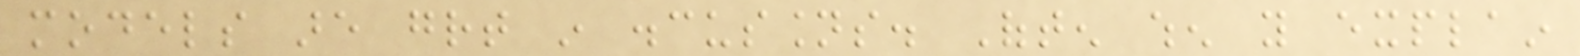models are great in discussions. Often when you explain
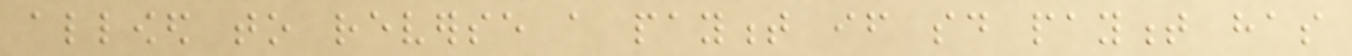allowed to reverse a payment if said payment has
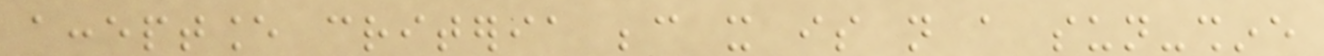acceptance criteria because it is not a sun-shine
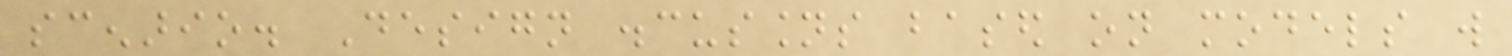scenario. Design discussions based on models will
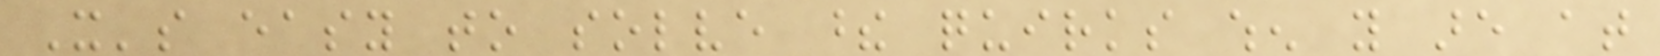It's easy to solve these quirks when you are at
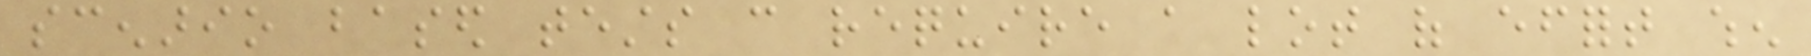scenario based tests can require a lot of effort when
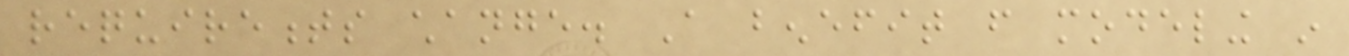requirements change. A benefit from modeling in
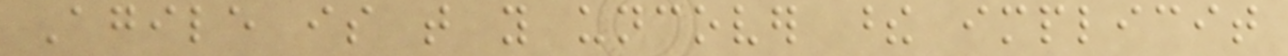Agile is that you uncover these implicit
